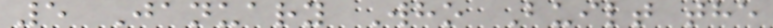5 January Who Built the
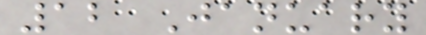12 January
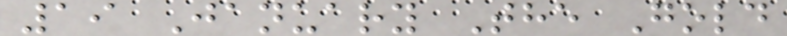19 January The Gold
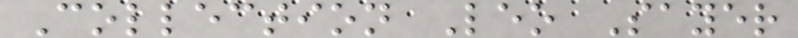Collection Leo Sayer
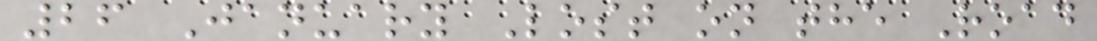26 January Lost on the Road
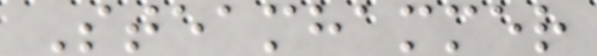Steamhammer
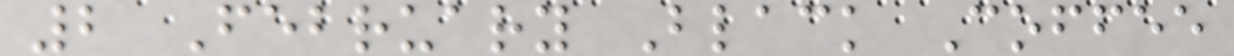2 February Black Coffee
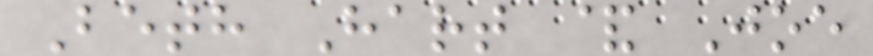Beth Hart & Joe
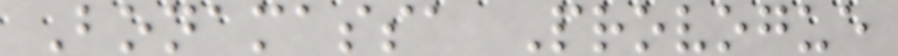Bonamassa Provogue
